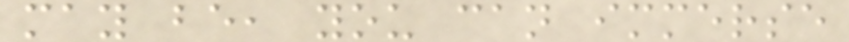may be, you can immerse
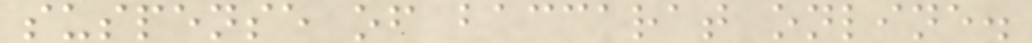suspense of baccarat online.
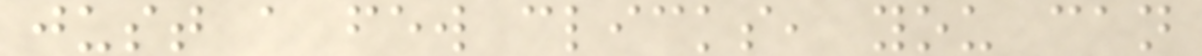just a few clicks, you can
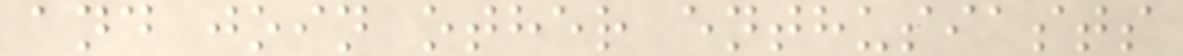and join other enthusiasts
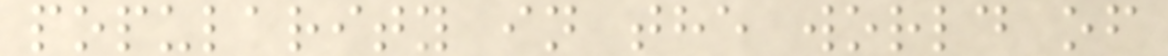popularity in the world of
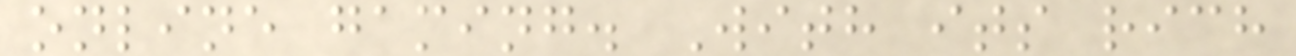online gaming. With its rich
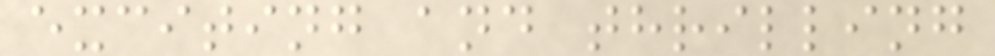exciting and thrilling
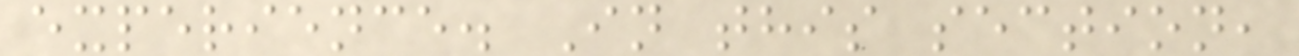experience. In this section,
